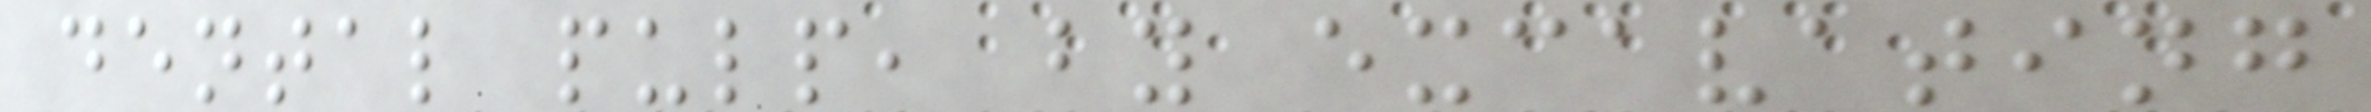dental pulp, by excavating
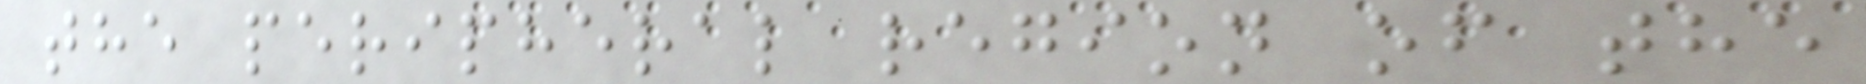the peripheral region of the
